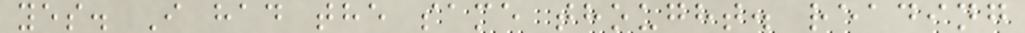yes. I had the same thought. reading
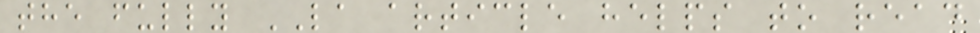the fully LA article helps to read
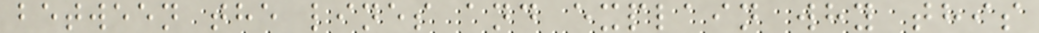between the lines and explain why this
